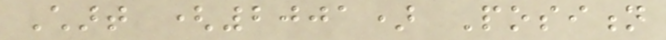Chart (2001) Position
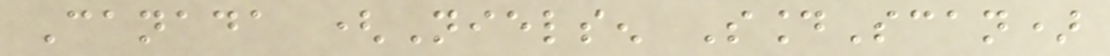Canada (Nielsen SoundScan)
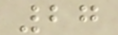27
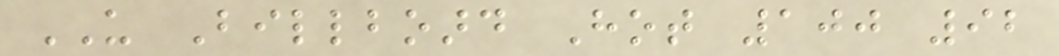US Billboard Hot 100 92
